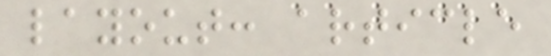layout: article
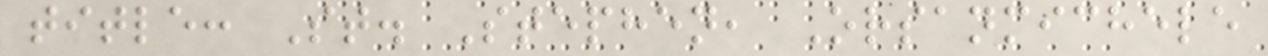title: St. Stephen, Orsanmichele
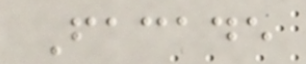Facade
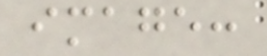image:
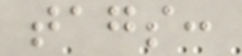tags:
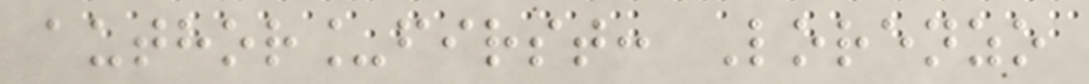author_first: Lorenzo
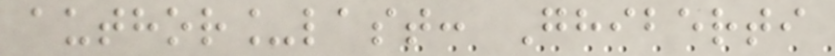author_last: Ghiberti
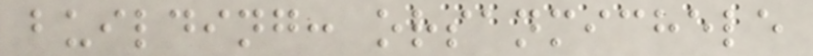building: orsanmichele
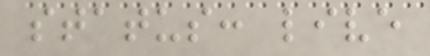status: live
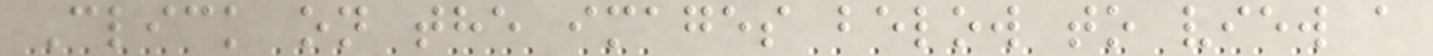Click on the images below to view a
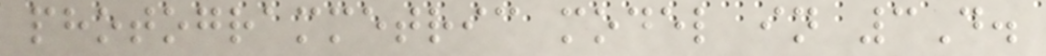photogrammetric model in 3D.
